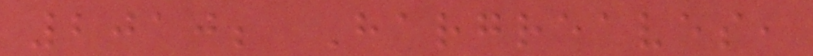2010; Hargreaves,
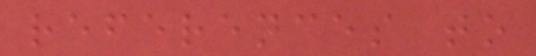references to
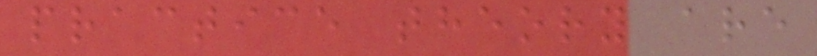practice theory are
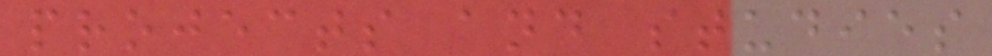projects and studies
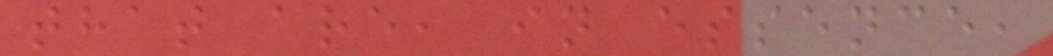that are, in essence,
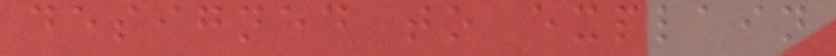designed to explain
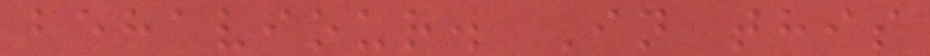behaviour. In this
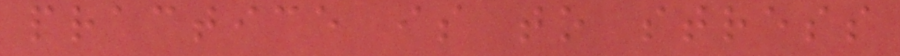practice is to stress
